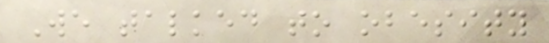We talked to obesity
